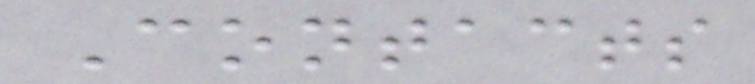Contacts
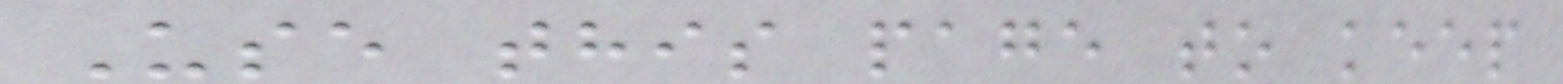Use this page to keep
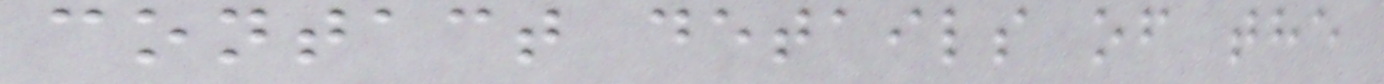contact details of the
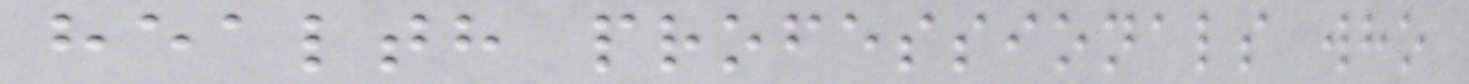health professionals who
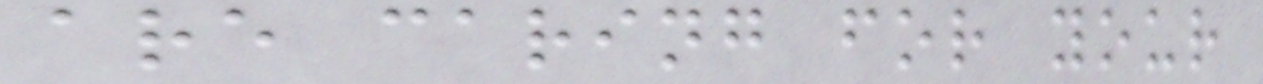are caring for your
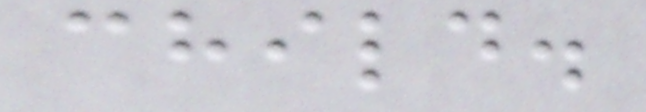child.
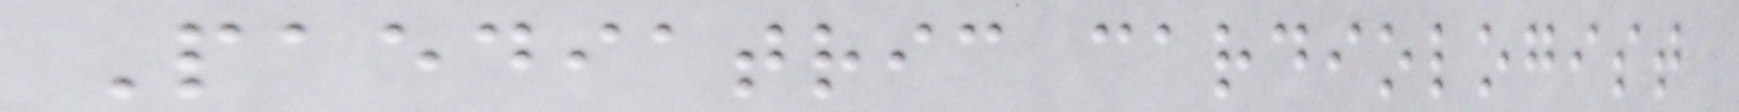Paediatric cardiologist
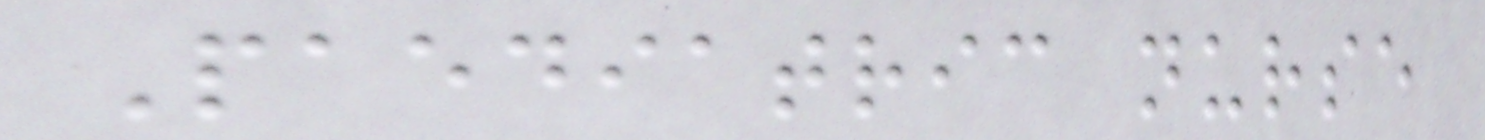Paediatric nurse
